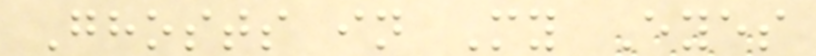Ghosts in My Eyes
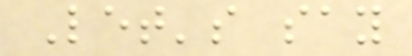Let's say
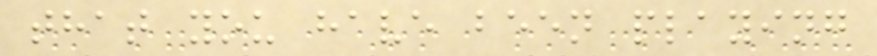that you have been playing
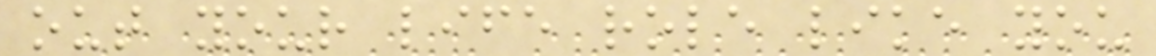out your life role like you
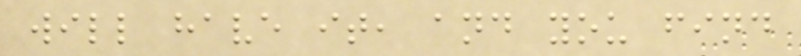will have it, and you find
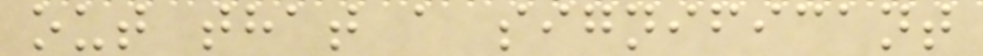out that a significant
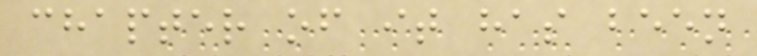chapter of it has been
